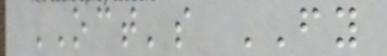OCT's FY
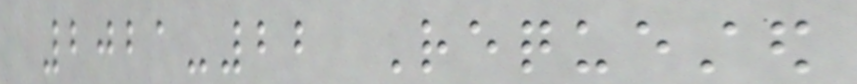2021-22 Requested
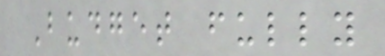Budget fully
